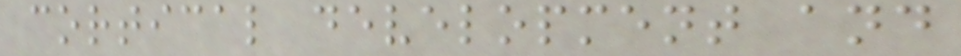cortical development and
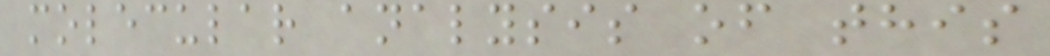molecular analysis of this
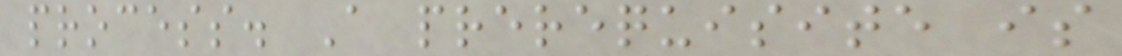process. A prerequisite is
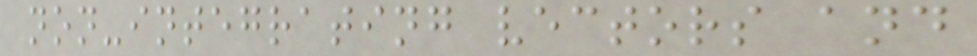non-integrating vectors and
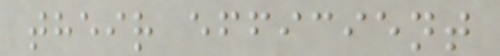their efficient
